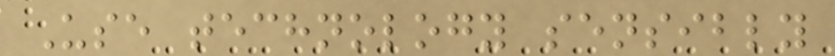Use technology sensibly
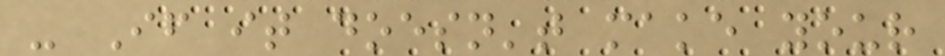- If it doesn't make your
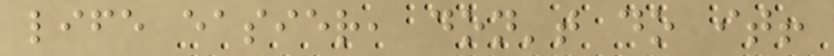life easier, don't do it!
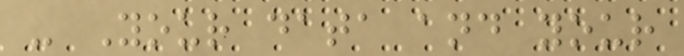- Your data and your
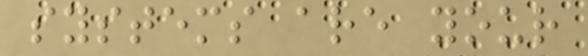systems are your
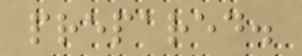prepared.
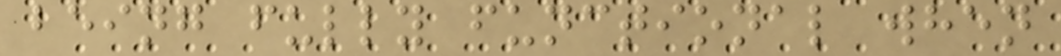being fully functional when
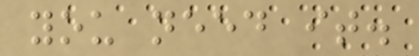you need it.
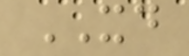XD
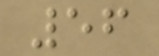56
